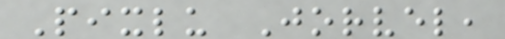Pixlu Jorvel,
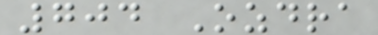704 Ozdra
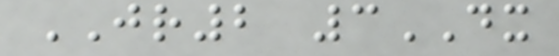JR2 3DX
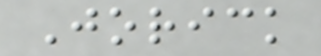Jorick
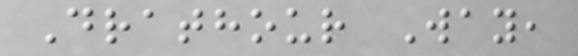Drathour Way,
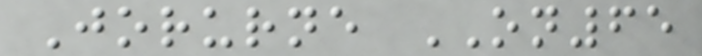Jorurne ON65
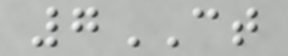7CT
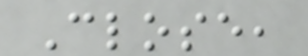Close,
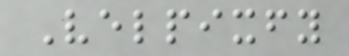Velpixfy
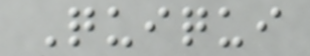Quiqui
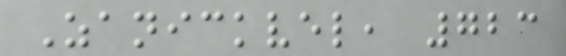Zanickvel, 723
